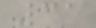31
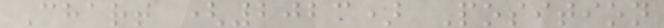Chart (2023) Position
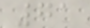71
